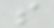s
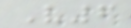V6
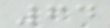64
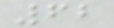62
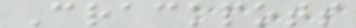Crackpots
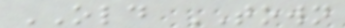OLD TOWN
